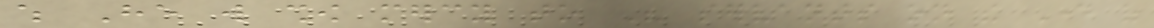which He will show mercy to His servants on the Day of
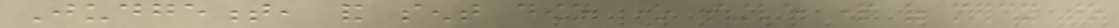Judgement, and sent down one single part of mercy to
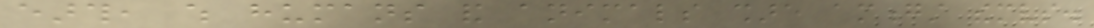earth, which humans and animals share amongst themselves.
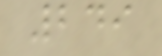249
